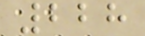228
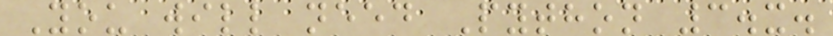You will need Python 3.x.
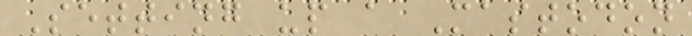Setting up a Mastodon
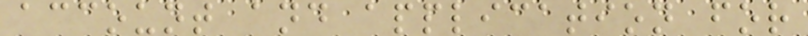account and application for
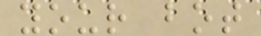your bot
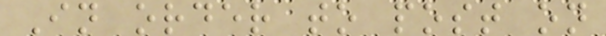In order to post on
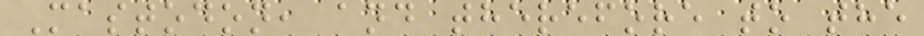Mastodon, and therefore to the
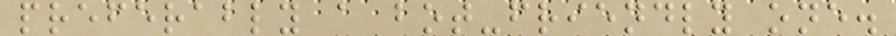preferably a bot-friendly one.
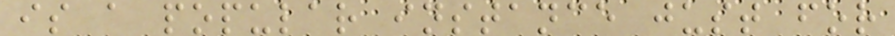is a popular instance just for
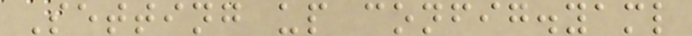Setting up config.yaml
